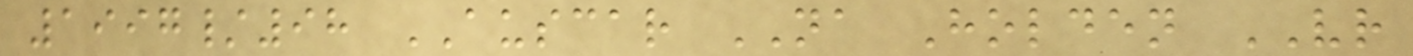1997/98 AUSCAR NA Holden VR
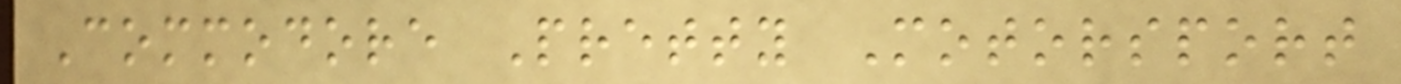Commodore Pretty Motorsport
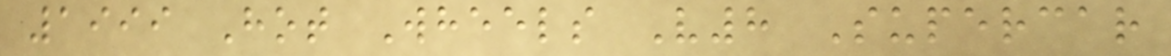1999 Hot Wheels V8 Supercar
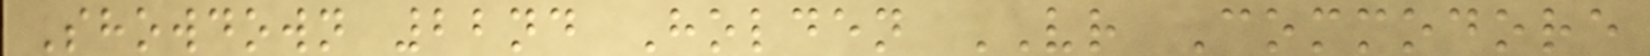Showdown 22nd Holden VR Commodore
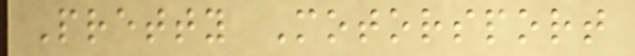Pretty Motorsport
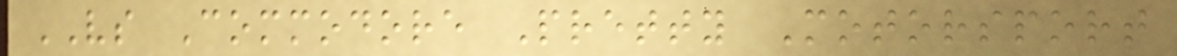VS Commodore Pretty Motorsport
